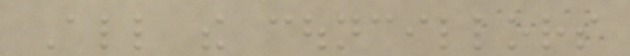All the councillors
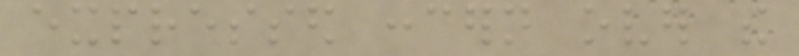expressed concern over the
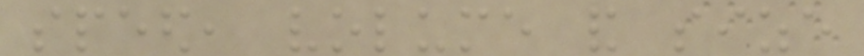speed, volume and size
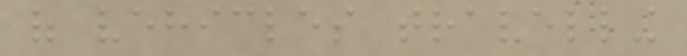of vehicles travelling
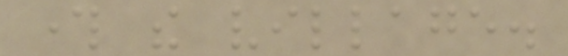through the village.
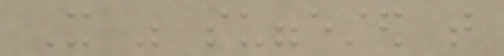It was suggested that
